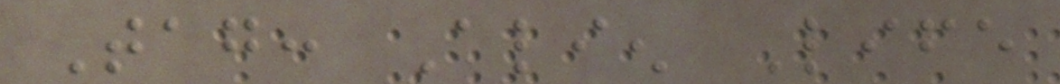Tag: Alien Life
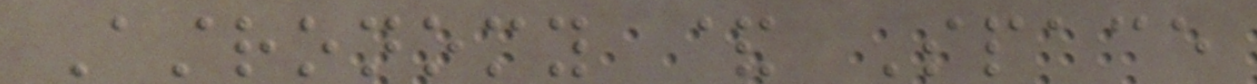Astronomy & Space
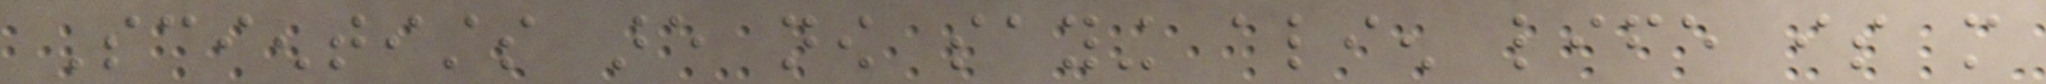Scientists are now saying alien life is more
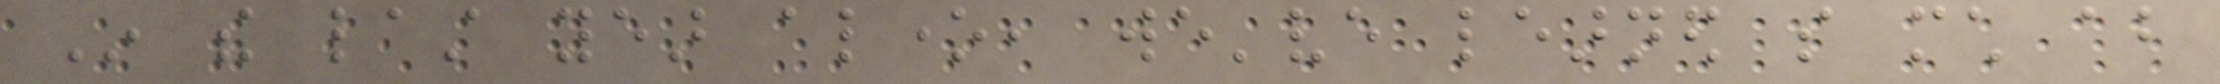In the last year alone, we've learned so much about
